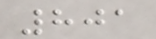801
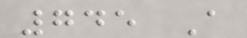745 A
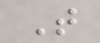T
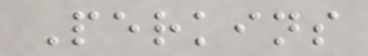Perkins
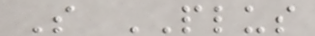S PLUS
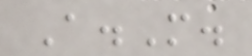A.M.
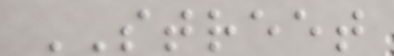STREET
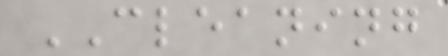CLEANING
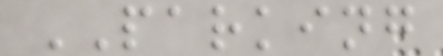PARKING
